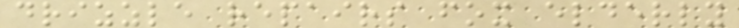drizzle repairs fox elderly
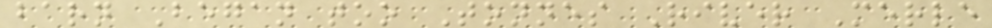barn Began too Tonnes River Merle
